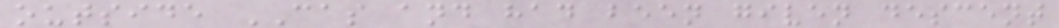outside CAS and had been given descent
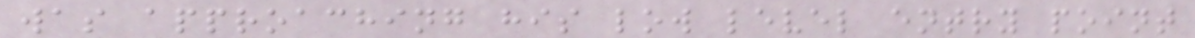was approaching his low level entry point
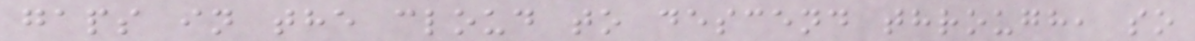gaps in the cloud to descend through, so
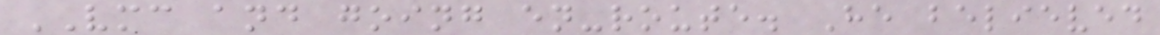VMC and going en-route. He believed
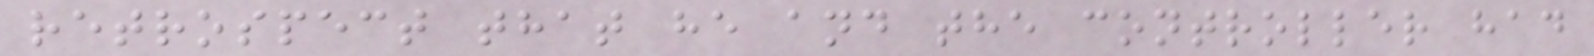retrospect that he and the controller had
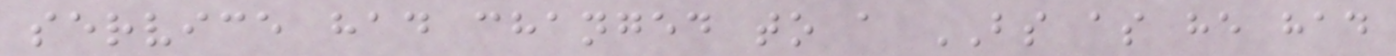service had changed to a BS as he had
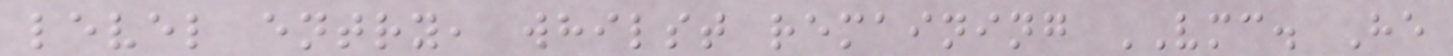level entry, whilst remaining VMC. He
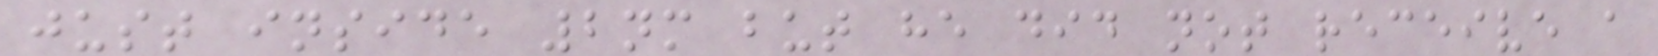just inside 2nm but he did not receive a
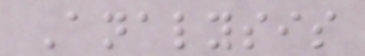Analysis
